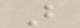B
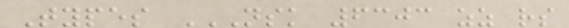Types NSK 6303 ZZ RS
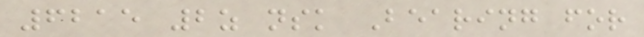6215 2z nsk Bearing for
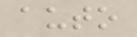auto
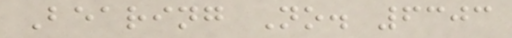Bearing No. 6303
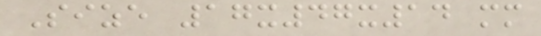Size 17x47x14 mm
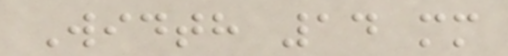Width 14 mm
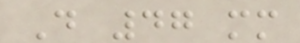D 47 mm
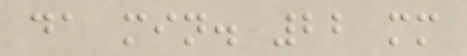da min. 22 mm
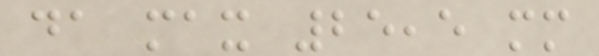da max 25,5 mm
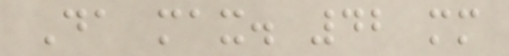Da max. 42 mm
